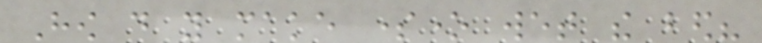How do you make someone wet the bed?
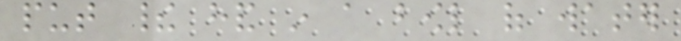put their hand in a bowl of water
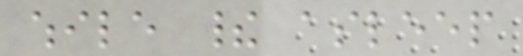while their asleep
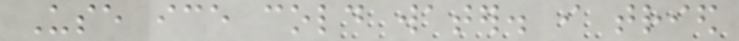Use ice cold water. i tried
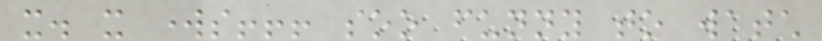it. it works!!! soo funny to watch
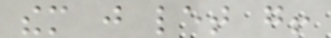them just let go!
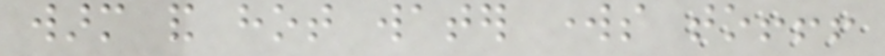warm and hot water works to!!!
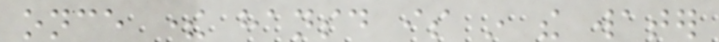once there hansd is in the water
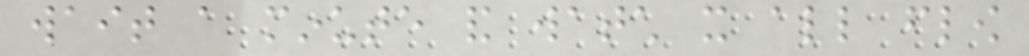wait a minute and watch it all flow
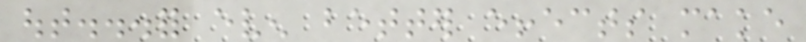out...for even better effects make
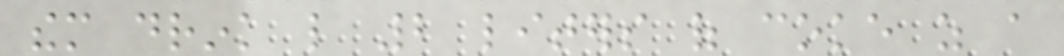them drink like 2 liters of coke as a
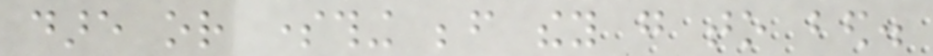dare or something before they go to bed.
